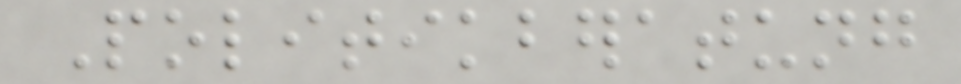Politikberatung
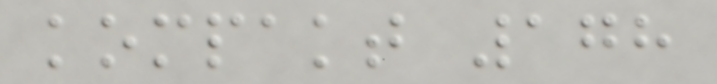kompakt 178
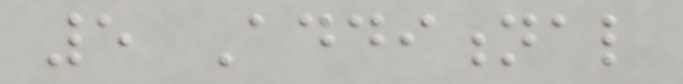5 Additional
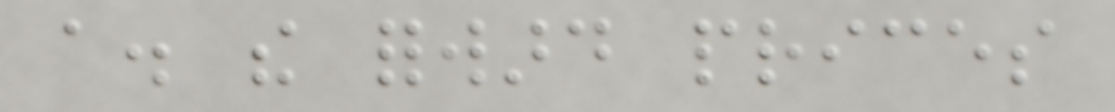a. the forward prices
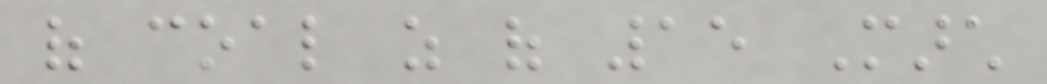of coal as of 15 March
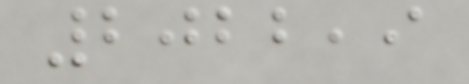2022,9
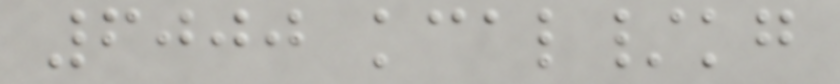6000 kcal/kg
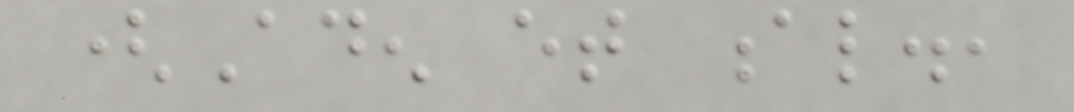(Aden et al.,
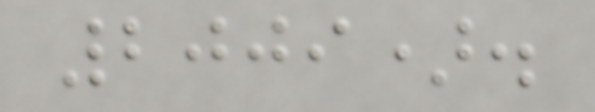2009).
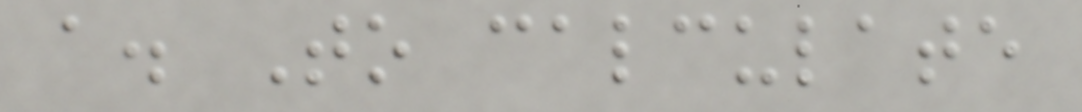a. To calculate
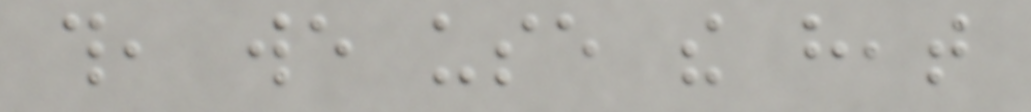this, we use the heat
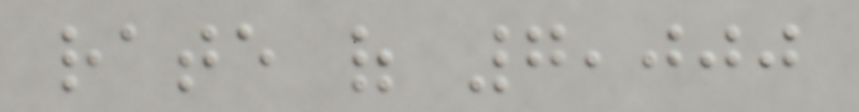rate of 7,000
